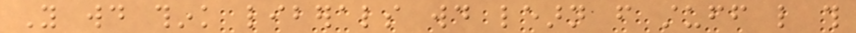You would think liberals would learn from stuff like this
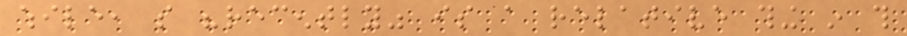while, so "recently" is a relative thing in this
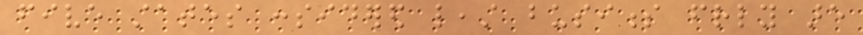five states considered least business friendly are
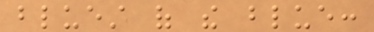bluest of the blue:
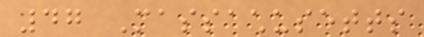47 Massachusetts
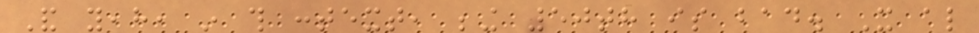And yeah, in this context, being 50th is bad. It also
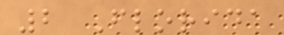2 Florida
